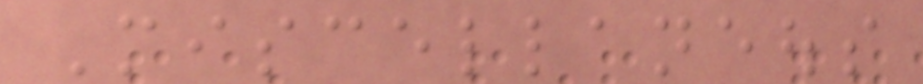Miscellaneous
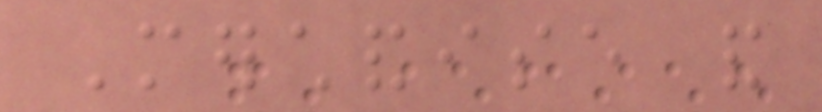Merchandise and
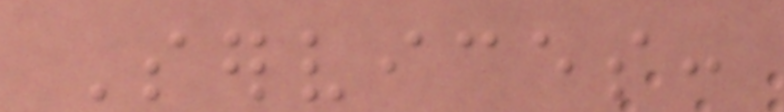Services:
